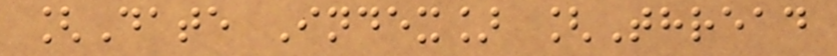[Date Index] [Thread
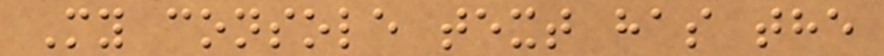My console text has the
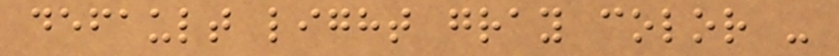default light gray color -
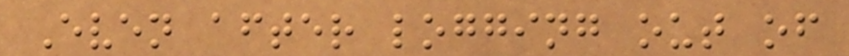Even after logging out of
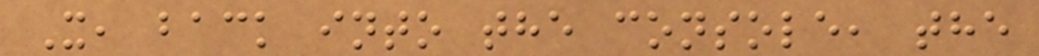X, back into the console, the
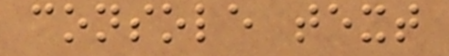console text
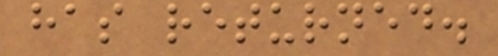has returned.
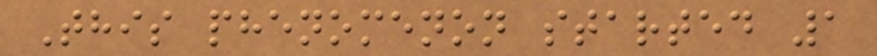This phenomenon started 1
